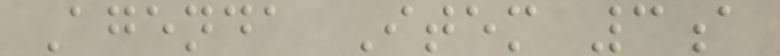Agenda Item 3a
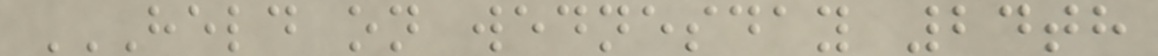HELD ON WEDNESDAY 24TH
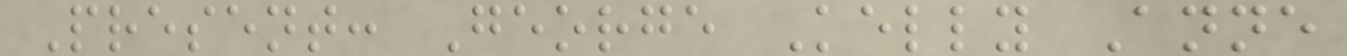Present: George Kelly Anne
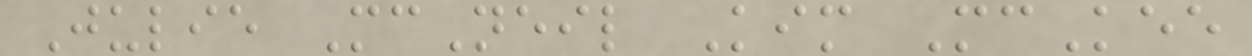Julie McNeil Kim McKee
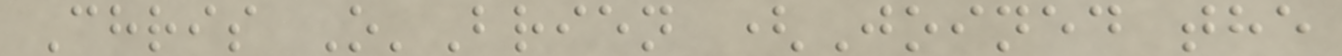Chris O'Brien (Joined the
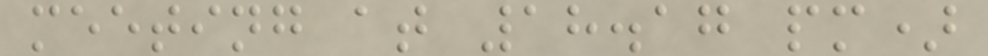meeting at 18.17 pm)
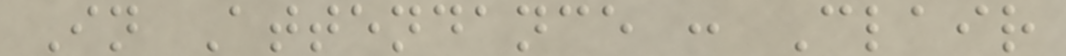In Attendance : Clair
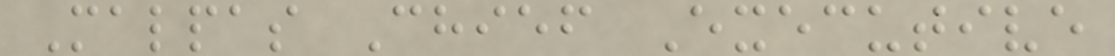Malpas Chief Executive
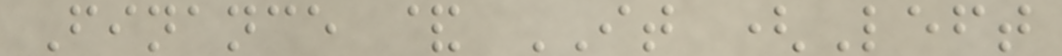Finance & IT (Left
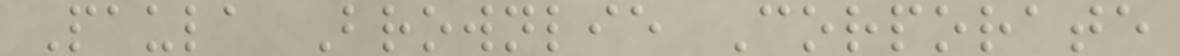Paula Brownlie Corporate
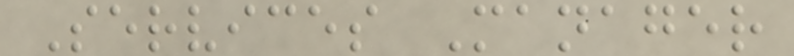Services Manager
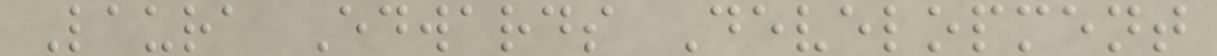Laura Edwards Development
